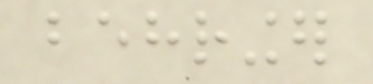behringer
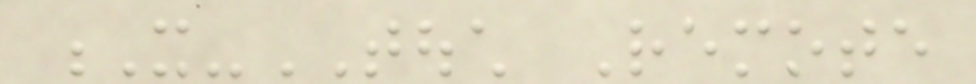X-TOUCH Remote
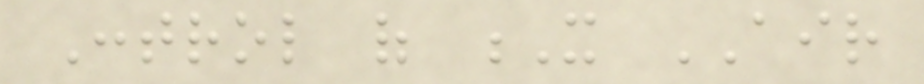Control of X AIR
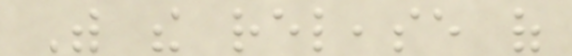With the release of
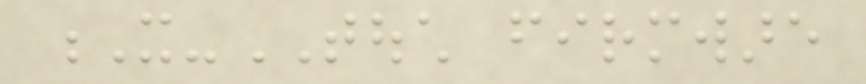X-TOUCH firmware
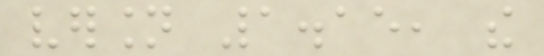version 1.15, the
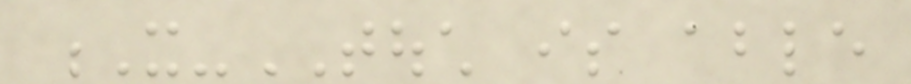X-TOUCH is able
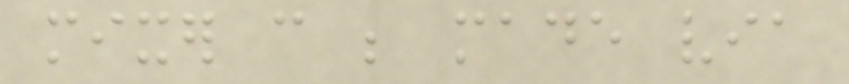mixer can be made via
